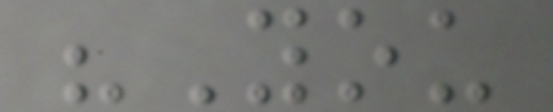"You
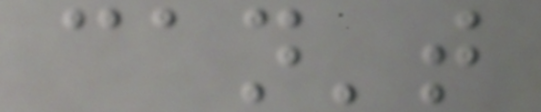can't
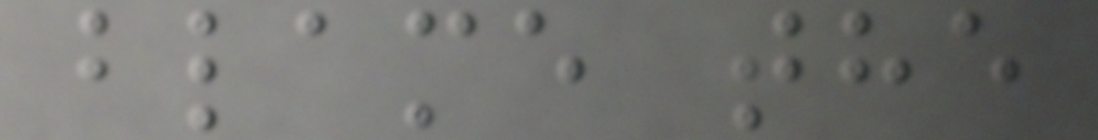blame the
